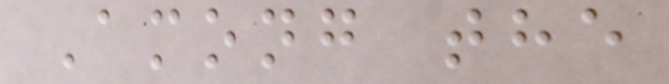Among the
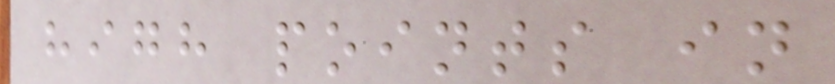high points in
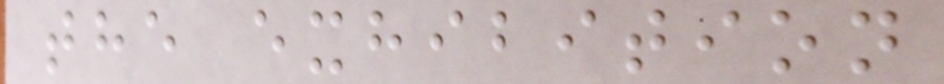the exhibition
